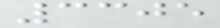3305
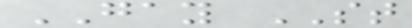GAY ST
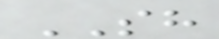SH
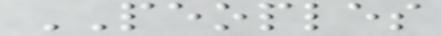PEOPLES
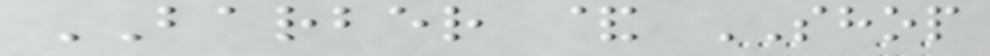BARBER & SHOP
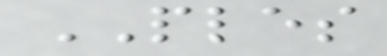PLES
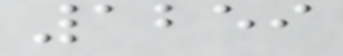1259
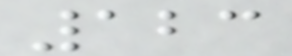123
